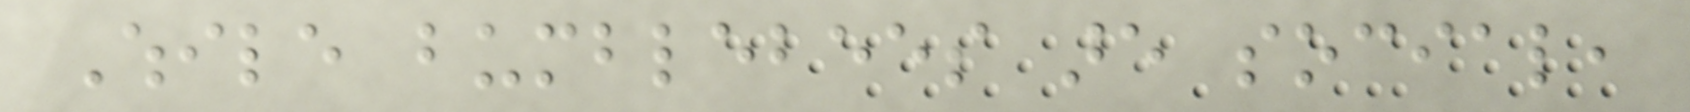While bumblebees are social,
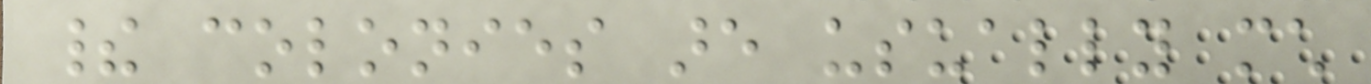their colonies are usually much
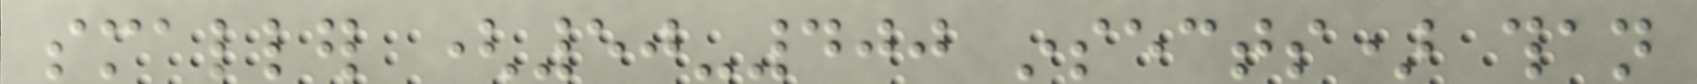smaller (50-400 insects) than
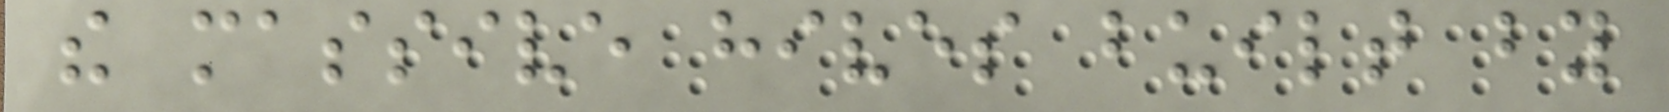the massive hives built by
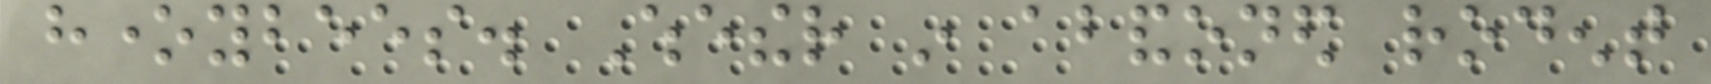honeybees. Whether in abandoned rodent
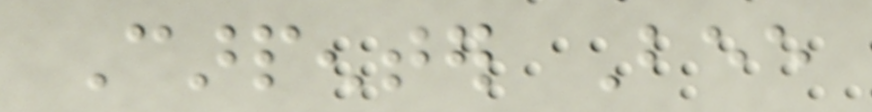Carpenter Bee
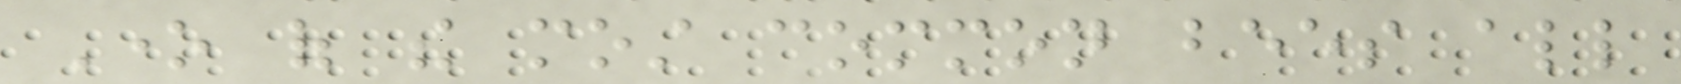One of the most common bees all
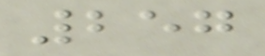257
